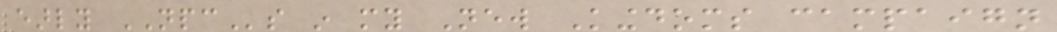early NPCs in my New Kingdoms campaign
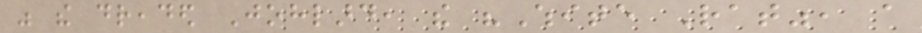was the dreaded Johlard, the "White Rat", a
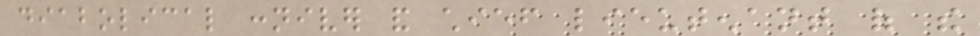diabolical conniver and chief lieutenant of the
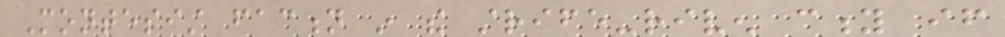Montesist faction in the strife-riven city if
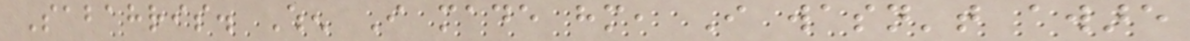Sabahris. When I made him, I wasn't aware
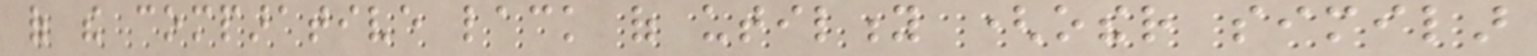of the comparative lack of utility (other similar
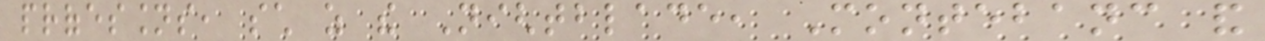professions, such as the Nightblade, Montebanc and
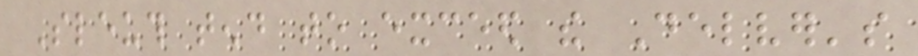Sleuth tend to exceed the Delver's
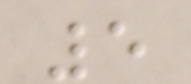5
